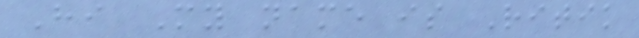Hi My name is Ritik
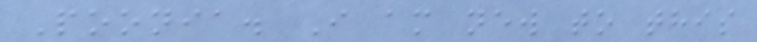Poonia. I am new to this
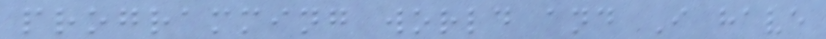programming world and I have
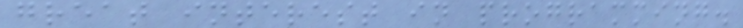great interest in programming.
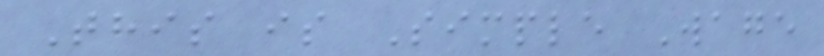This is Simple Wage
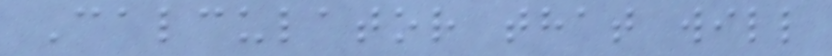Calculator that will
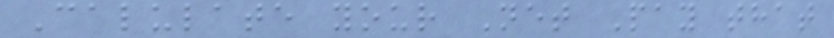Calulate your Net Pay that
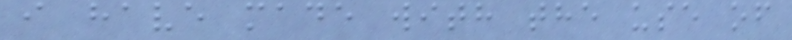i have made with the use of
